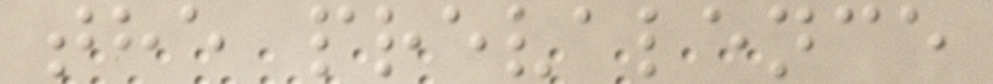the prevalence
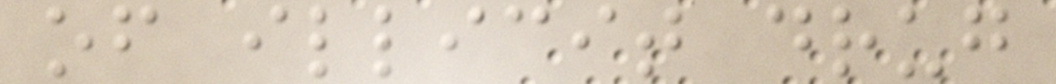of illicit drug
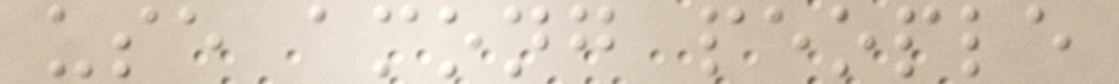use among people
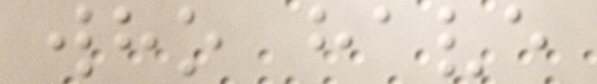who have
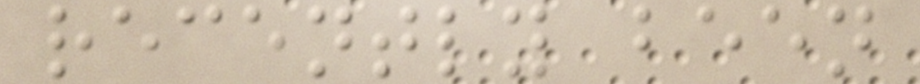recently been
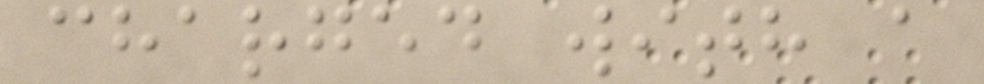charged with a
